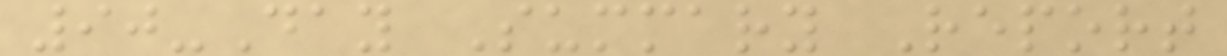90-Day Summary Report
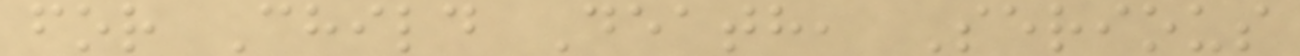for Child Death, Serious
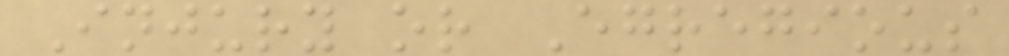Injury or Egregious
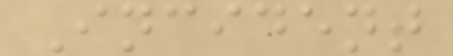Incident
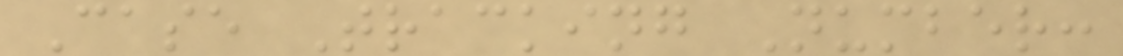Case Tracking Number:
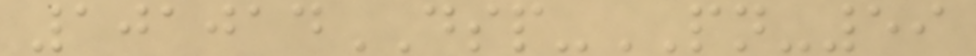101014DSP-PN-59
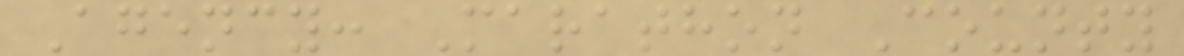Agency: Marathon County
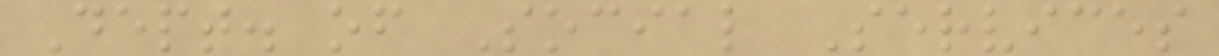Dept. of Social Services
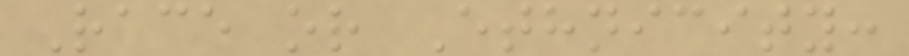Race or Ethnicity:
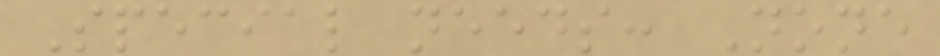Special needs: None
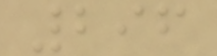296
